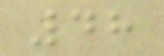48
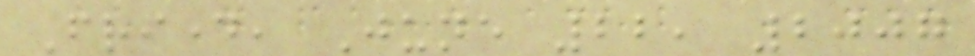Friday, June 22, 2007
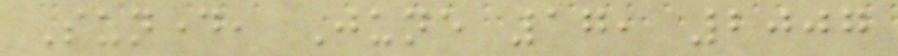Sunday, June 17, 2007
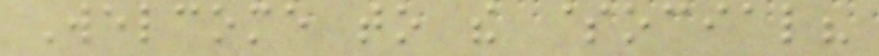Welcome to the $ocial?
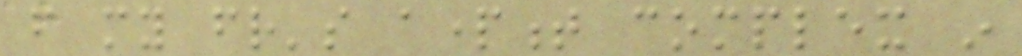from my friend's apartment complex in
